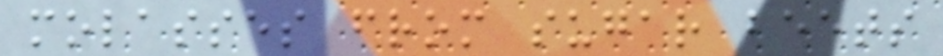molasses from sugar beets
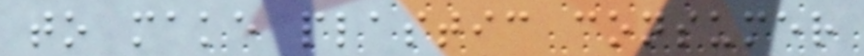to make plastic consumer
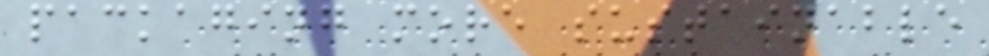packaging more sustainable
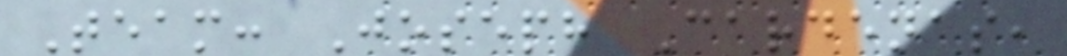Team: Joseph Cardenas,
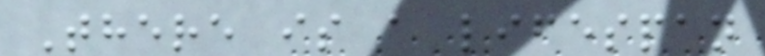There is a lifespan
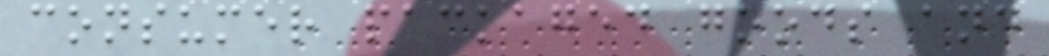consumer packaged goods and
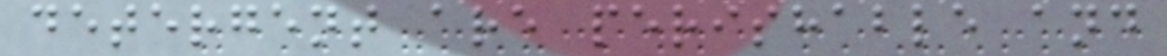detergent are perishable and
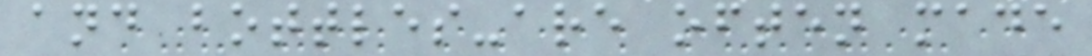and bottles-are often made
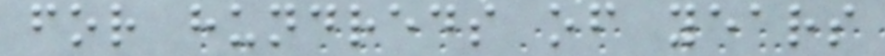for hundreds of years
